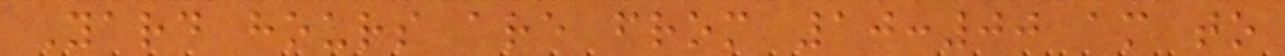Yard hours are from 10:00 am to
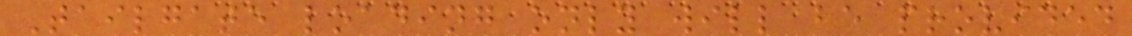Tailgate loading only will be provided
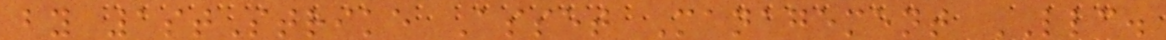by 1stStrike Asset Management LLC.
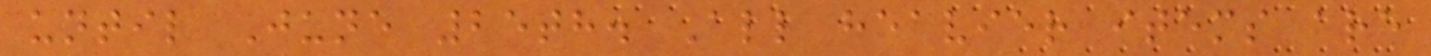until June 25th. All heavier items are
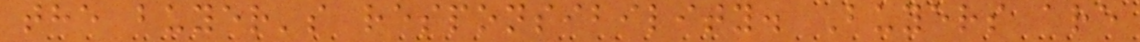the buyer's responsibility. Buyers are
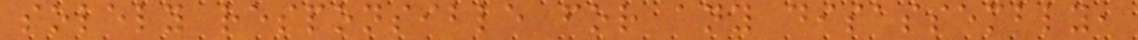solely responsible for any disassembly,
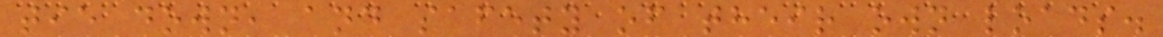tie down, and safety of their own loads.
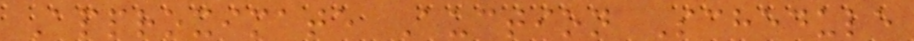Approximate Auction Schedule
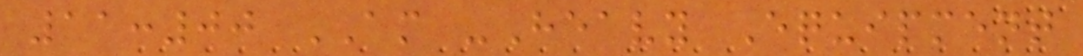11:00 AM -Heavy Equipment
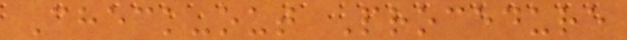Check-out Procedure
